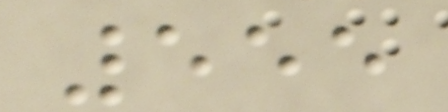555
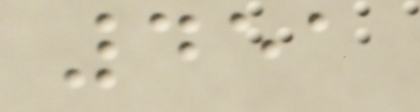451
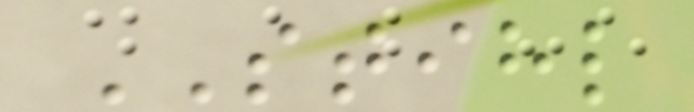STIHL
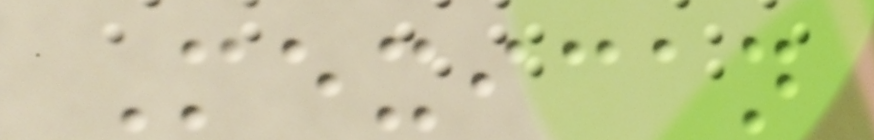Mexican
